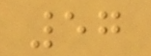57
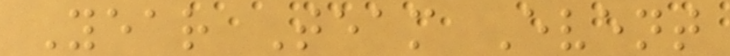Year Team Event
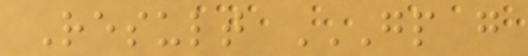Result GP G
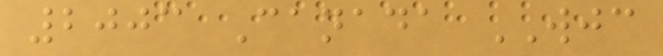2003 Canada WJC
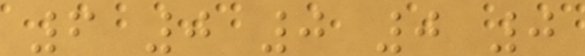6 0 0 0 0
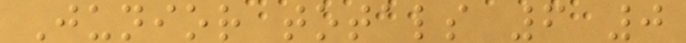Junior totals 6 0
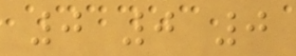0 0 0
